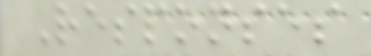Responses
